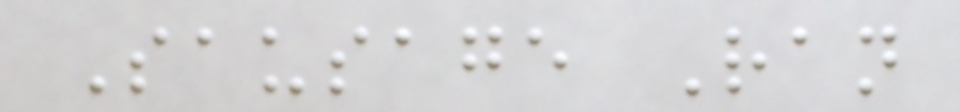Sausage Ran
